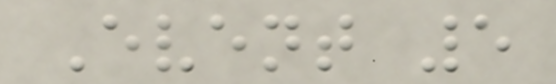Event 5
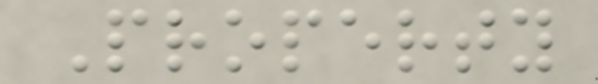Property
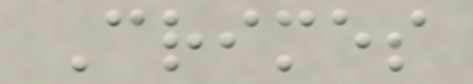Crimes
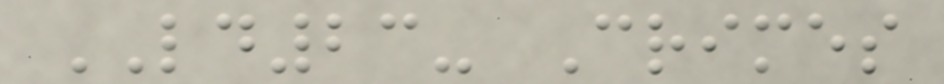LD23- Crimes
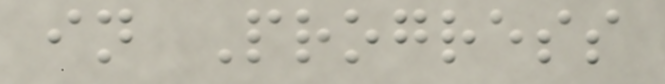in Progress
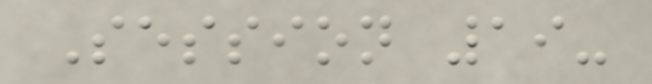Session 19-
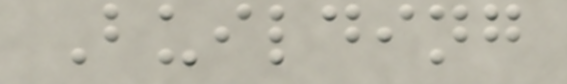Building
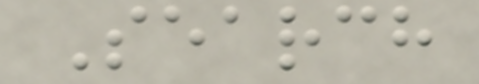Search
